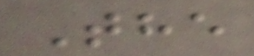The
